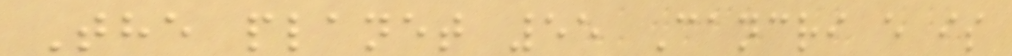The planet 55 Cancri e is
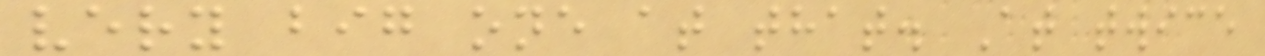very big one at that. At twice
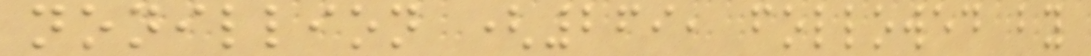nonillion (269, followed by
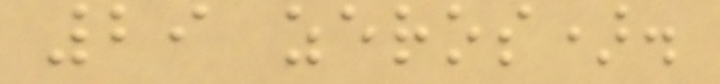29 zeros).
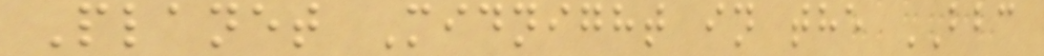Planet Midnight in the BBC
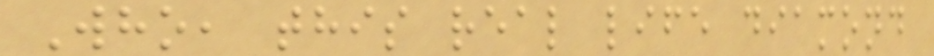Who, this real life diamond
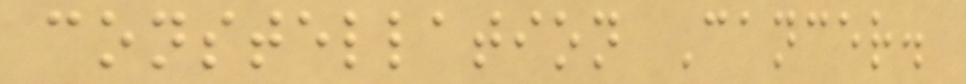constellation Cancer.
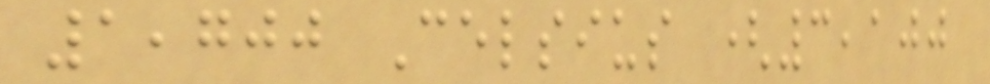1,700 Celsius (3,100
